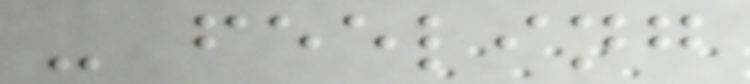- feeling
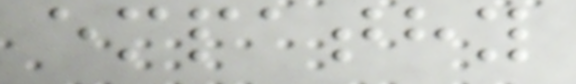empathy
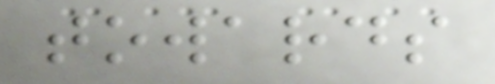towards
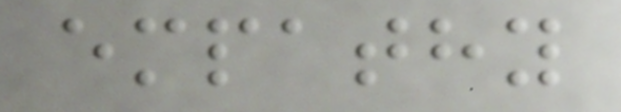empathy
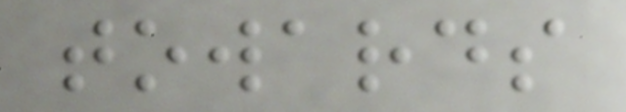towards
